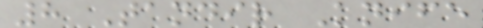8 Tandir Knife
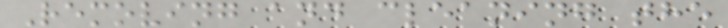Removing and cleaning the
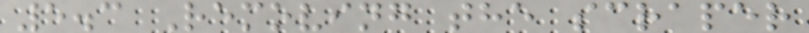5.3 Removing the scraper
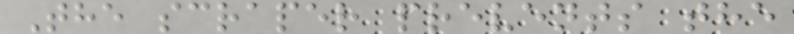The scraper prevents the
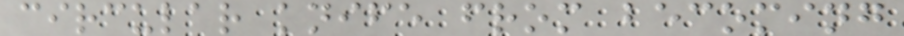circular knife from becoming
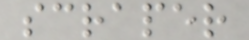scraper
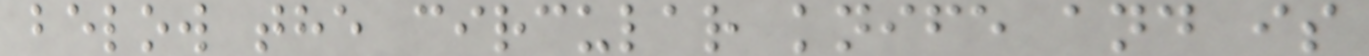below the circular knife and is
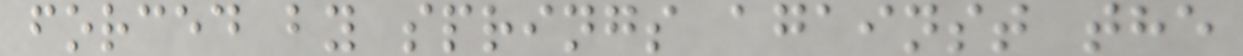forced by springs against the
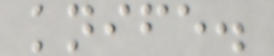knife.
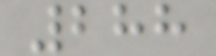288
